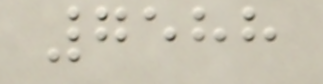7588
